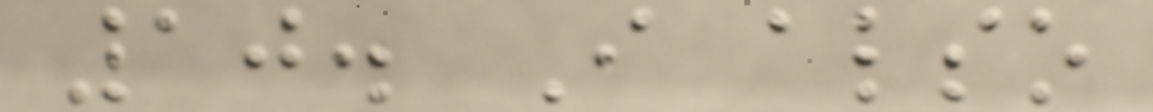10. I also
